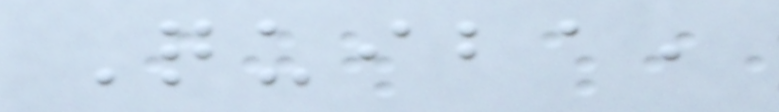Quiba,
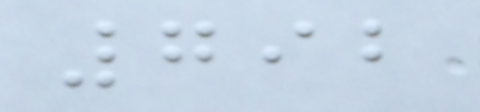792
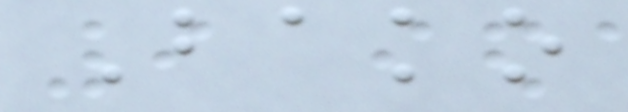Bako
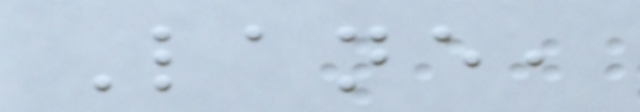Lane,
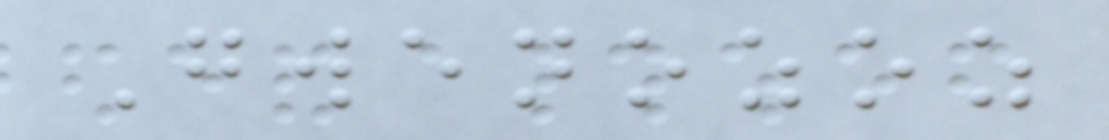Gwenozoz
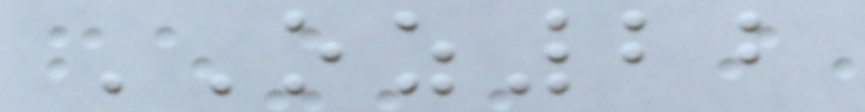OZ22
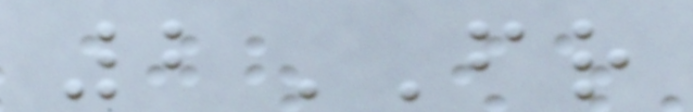2FR
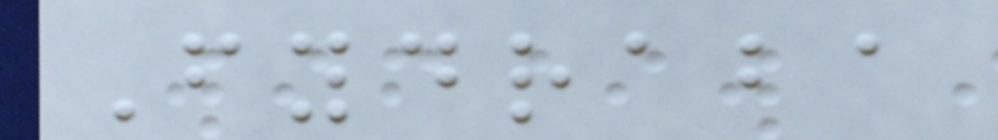Fydraba
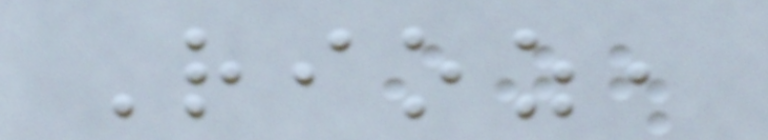Rioz,
